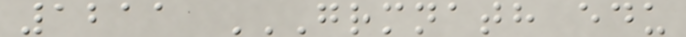1211 GRMNATH EDU
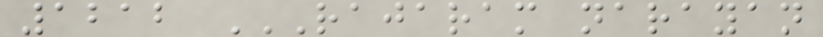1212 RAJARAM NARAYAN
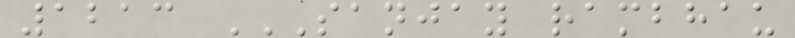1213 SANJAY RAMBHAU
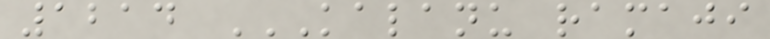1214 KALANU RAMAJI
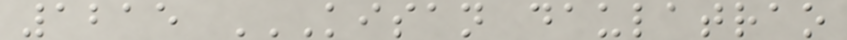1215 KISAN DAULATRAO
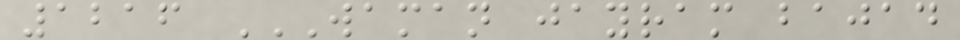1216 WAMAN JAYRAM BAJAD
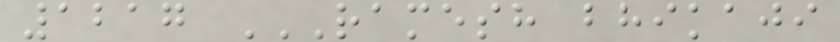1217 RAMESH BHIKAJI
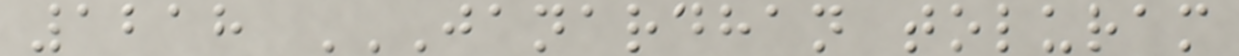1218 JANARDHAN TOLURAM
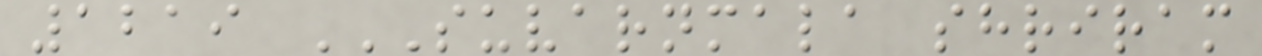1219 SUVARNMALA SHRIRAM
